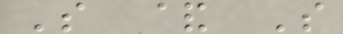S & S
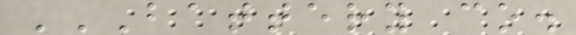BATTERY CO.
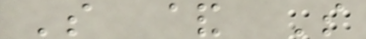S & S
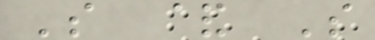S & S
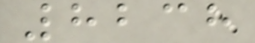8238
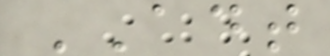ADT
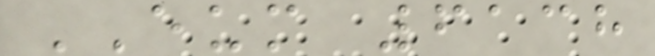EUM 6138
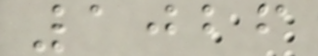1026
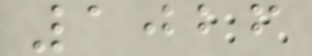1026
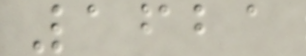1621
